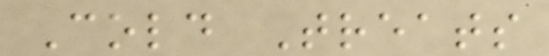Cold Treats
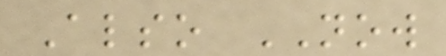Also NOW
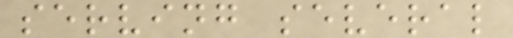serving several
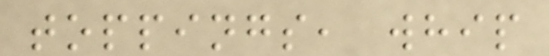toppings, whip
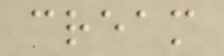cream
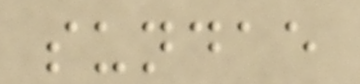sundae
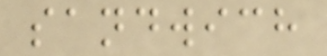sandwich
